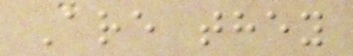Are they
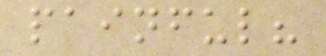painful?
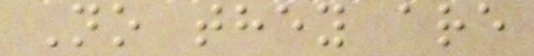No they are
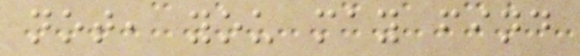not, you may find
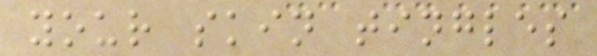your skin tingles
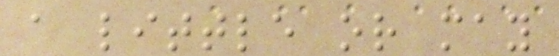a little or may
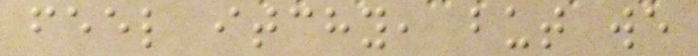feel itchy, but we
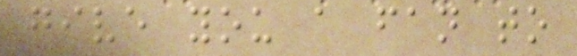give you a fan to
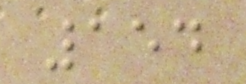154
